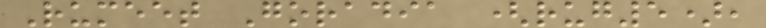Rumeet Goradia (rug5),
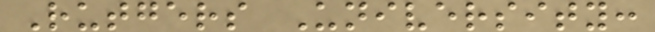Rutgers University:
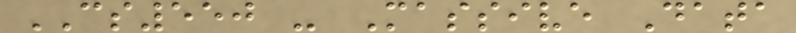CS550 - Massive Data
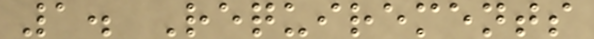1. Requirements
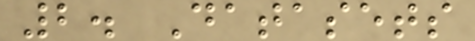2. Datasets
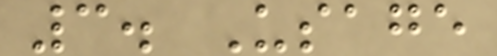3. Usage
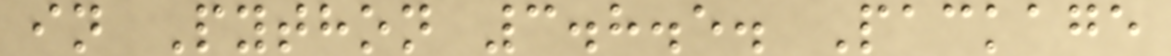in Python 3.8.5. Package
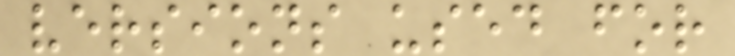versions used for
